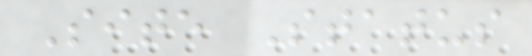Site Status
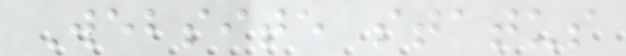Website status
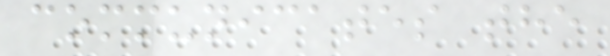communicates the
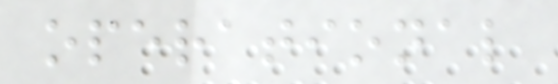operational
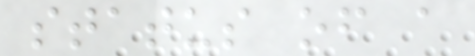status of a
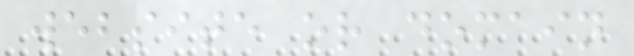website or domain
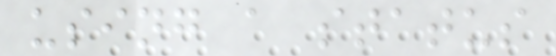using a status
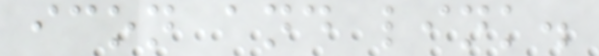icon and link.
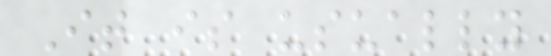It is usually
